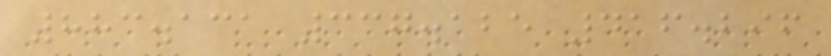883.131 337.125 416.296
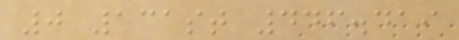0 131st 446.419
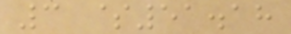3 $51.18
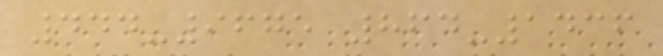444-9675 864-1436
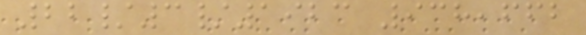22/3/1923 938,662
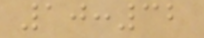10:32
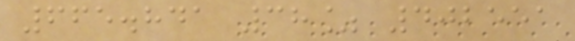665.841 38% 402551
